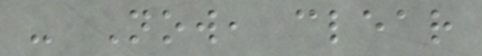- Now, clear
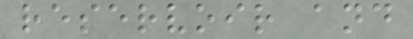reservoir and
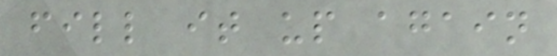fill it up again
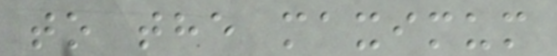to the maximum
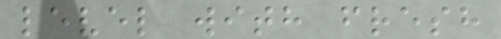level with fresh
